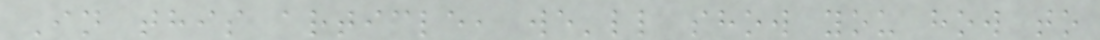In this article, we'll show you how to
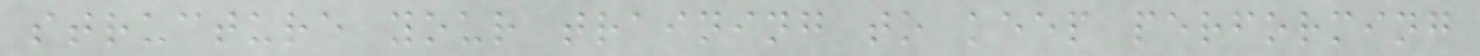structure your training to keep performing
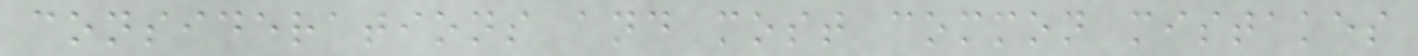considerations and most common mistakes
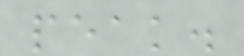peak.
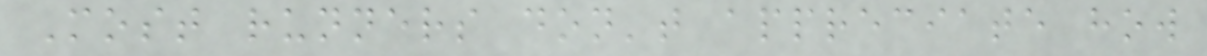Most runners don't appreciate how
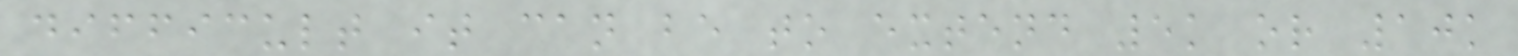difficult it can be to extend 5k or 10k
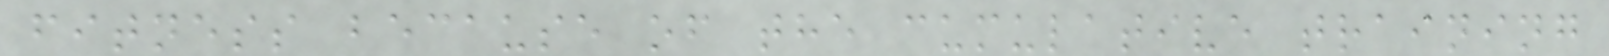fitness because of the cumulative training
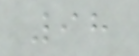98
